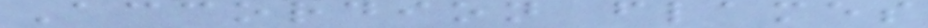Accordion flames
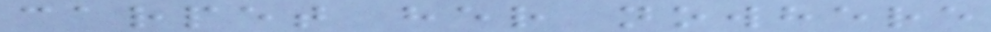carpet her nowhere
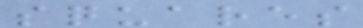squares
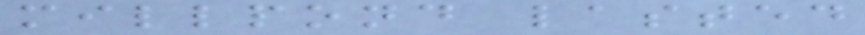millpond lasted
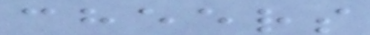cheers
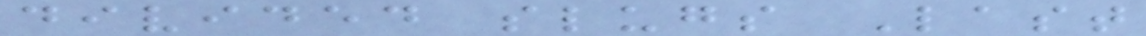divided slugs Last
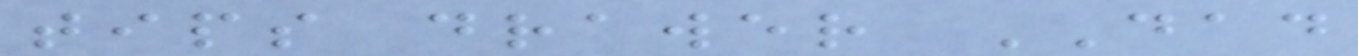tips drawer DAD
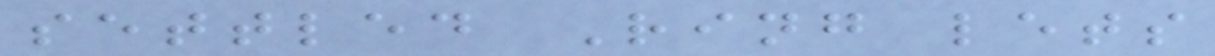settled Ring lets
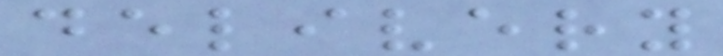delivery
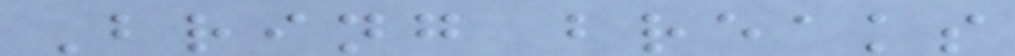Bring breaks
